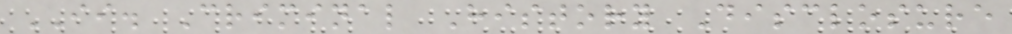II. Criminal History Disclosure
